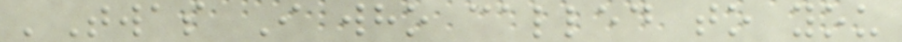'Twas I who called to you
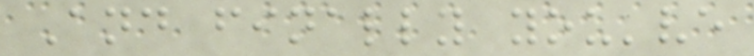And finally you've
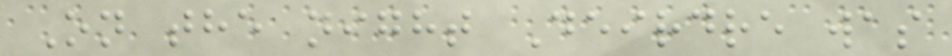On the night Deirdre was
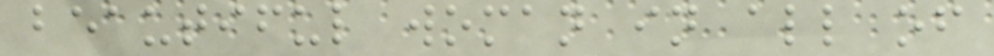beautiful woman in all of
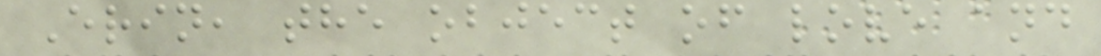Erin, the object of love and
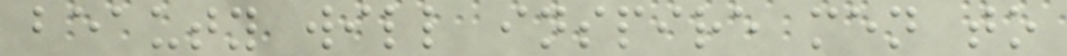beauty will inspire men to
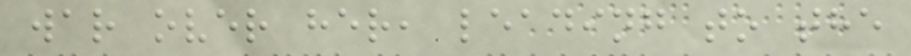war over her, leading to the
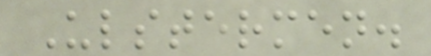Ulstermen.
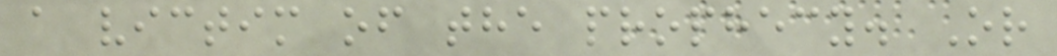a victim of the prophecy. Or
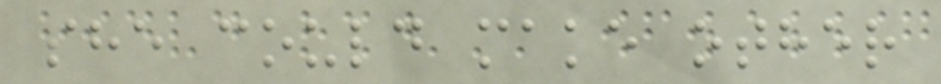she could make other
